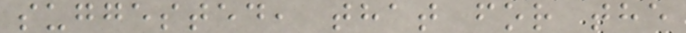suggested, that for the
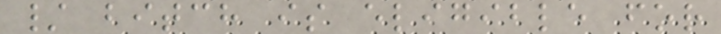/ bitch is eligible for
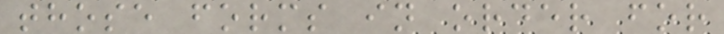those forms in order for
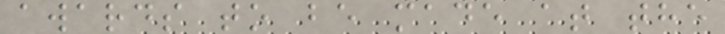awards to be made at the
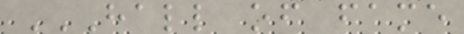HALL OF FAME
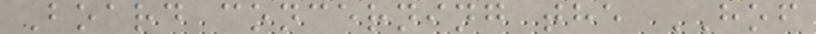Board concerning the HOF
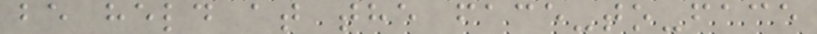be held at the face-to-face
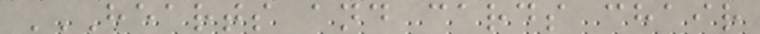HEARTS AND CARDS CHAIR
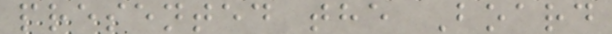presented the Board
